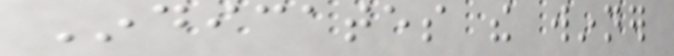Indicates the winner
